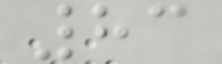83
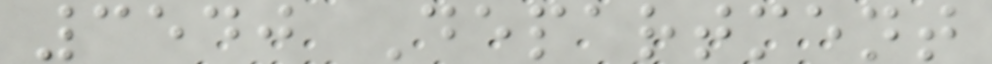3540 Department
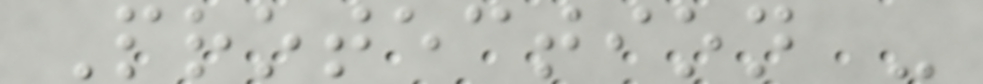Protection -
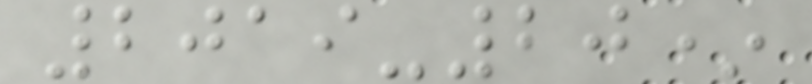2019-20*
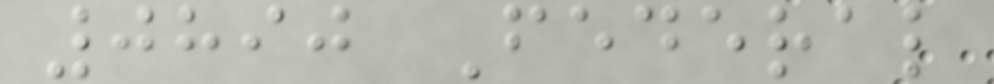0890 Federal
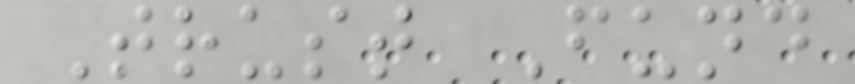Trust Fund
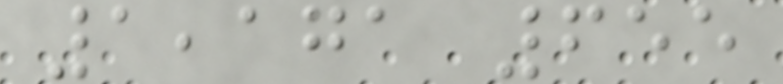1,171 655
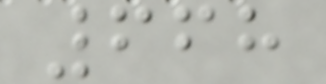668
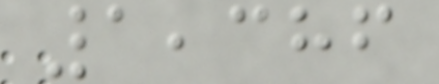1,386
